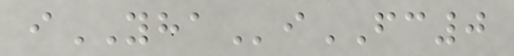iYHAiFC0
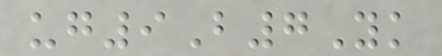ug9B7Yk
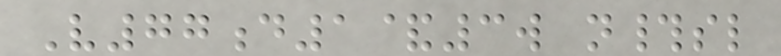V77d1&3w n#sl
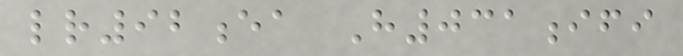lr92ea H031ifi
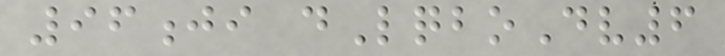96ji dLqboDv6
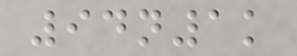94n1k
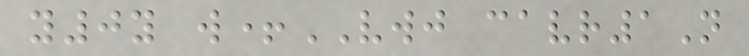y0y w+VWJ cavr1N
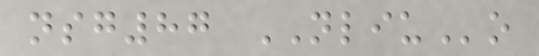nsg87 NLIUo
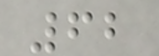62
